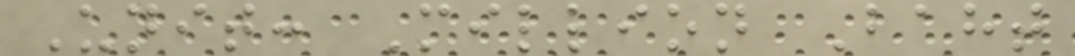Unit: Million Baht
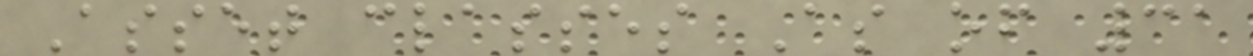Asset classes As of 31
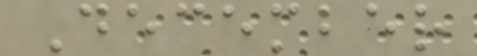December
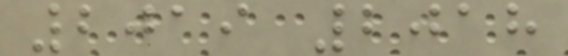2019 2018
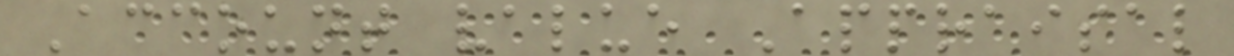Account value Appraisal
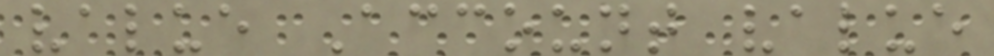value Account value
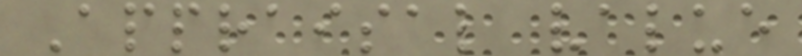Appraisal value
